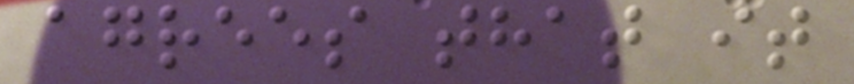agrees that it
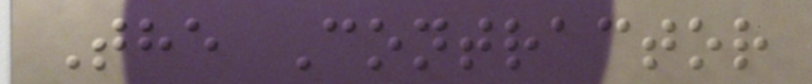The Contractor
